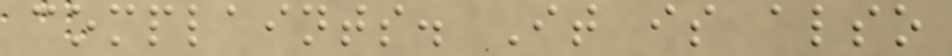complaints. It is also
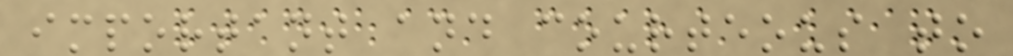important and courteous to
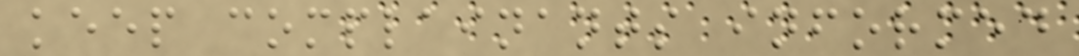keep complainants informed
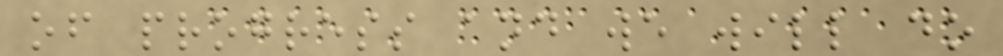of progress and we will do
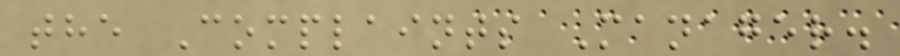the Complaints Manager.
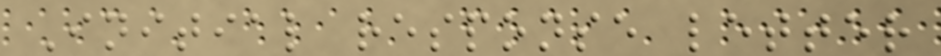Initial response letter
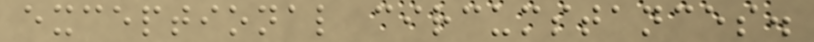exceptional circumstances.
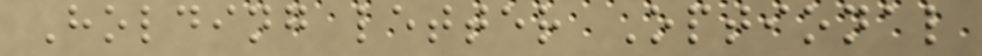Holding letter Optional
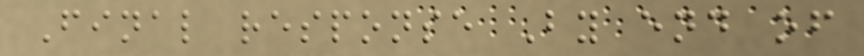Final response By end of
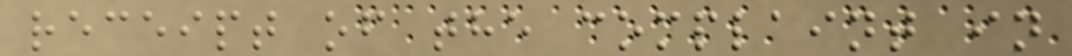receipt of the complaint in
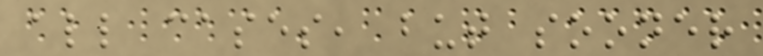all cases, but sooner
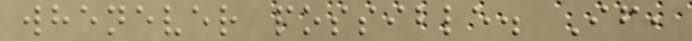whenever possible. If,
